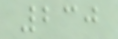230
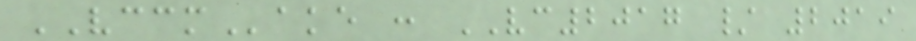VCCMake : VC2017 / 2019
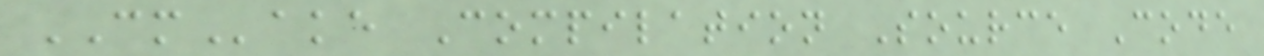CMake Compilation Source Code
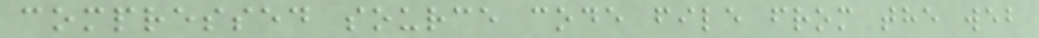compressed source code file from the web
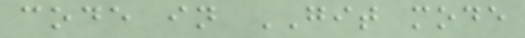code in GIT mode
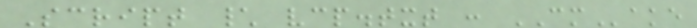Script \ vcp.txt : CMake
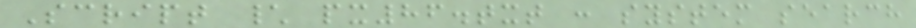Script \ px86.txt : system search
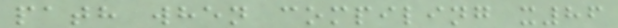path when compiling x86
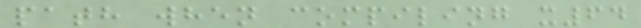path when compiling x64
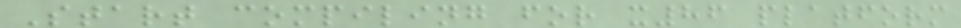Start compiling for x86 platform
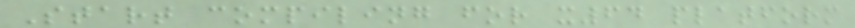Start compiling for x64 platform
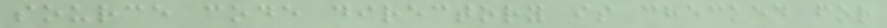source code directory is checked for
